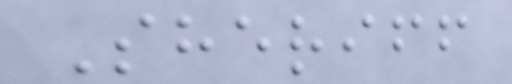Sheriff
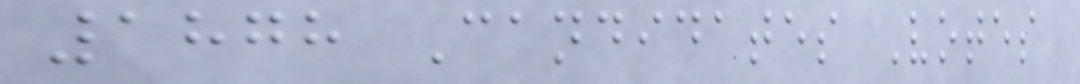1878 Candidates Votes
